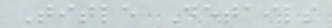Title Details
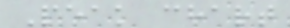Peak chart
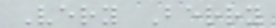Very Berry
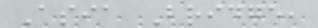Asia Bridge,
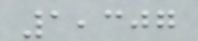1,307
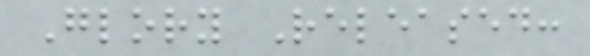Glory Released:
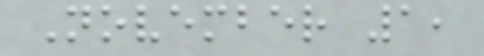November 1,
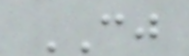CJ
